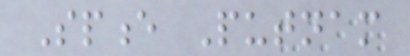Spence Putnam
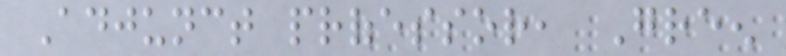Adjunct professor, Green
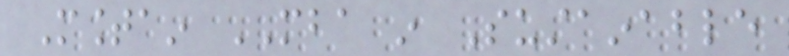Mountain MBA in Sustainable
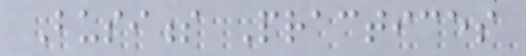Business Practices
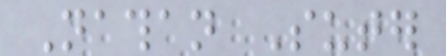Nathan Suter
